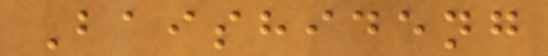Baishideng
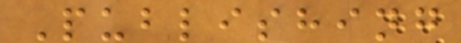Publishing
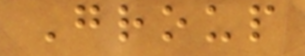Group
